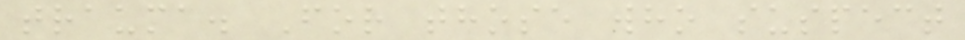trauma. For those who suspect
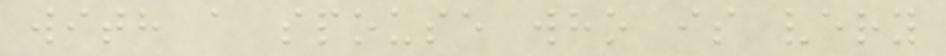with a spouse who is very
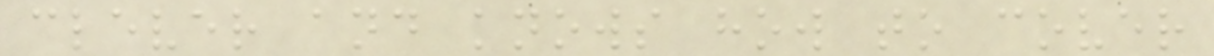clever and knows how to cover
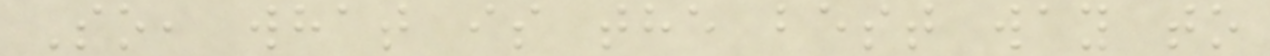So, what is the best way to
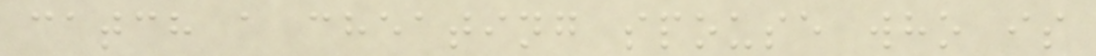catch a cheating spouse who is
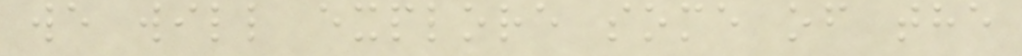we will explore some of the
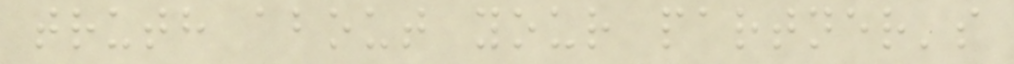truth about your partner's
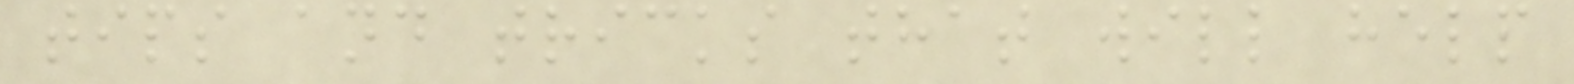tips and tricks that will help
